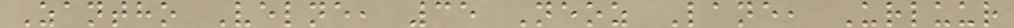Zantho Velne, 35 Neoz Lane, Urluur
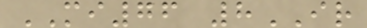MI76 8IR
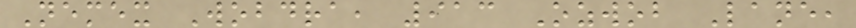Nemex Wobdra, 913 Ozwob Lane,
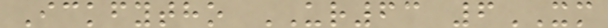Ickfytho UR63 6XM
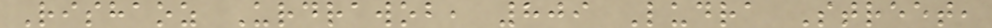Rishaoz Urdrawob, 809 Ludra Street,
